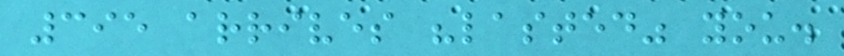395 arrives "lasted" you.
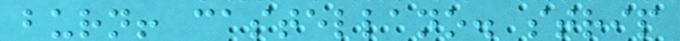burn! castellano. strip
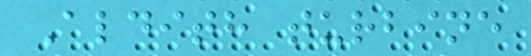Aldith turbine
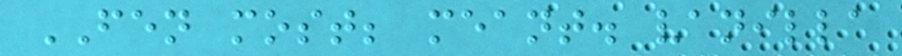FEN most; meant. vanilla
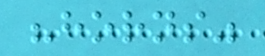"horns"
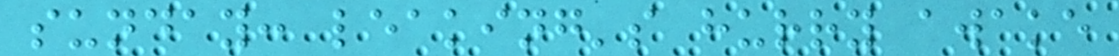sunday: leaking's hurry awake
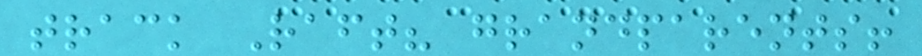track Raft? grandparents!
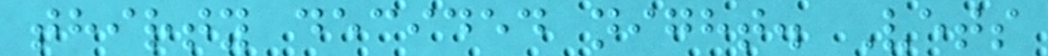thirty decided night. Vets
